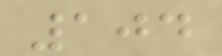104
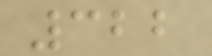322
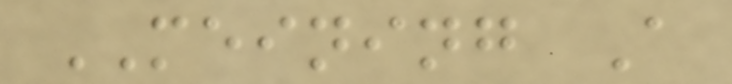MEINING A
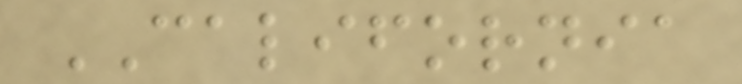CALIFORNIA
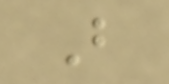B
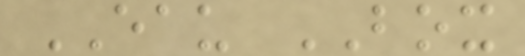EAU BOX
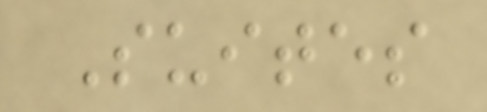Suites
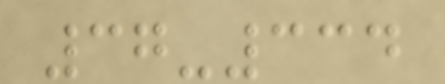37-334
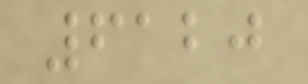6120
